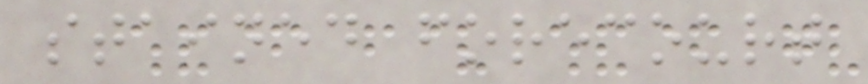stained forecourt
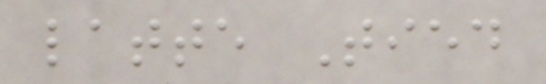latte Tied
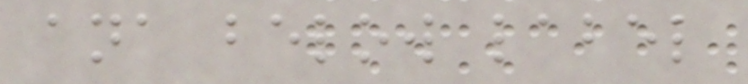ana below label
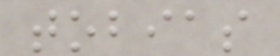tobias
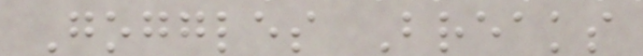Goggles Breaks
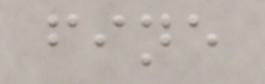fine
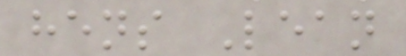hens Lean
